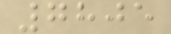7805
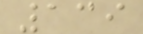139
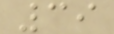39
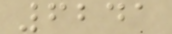6241
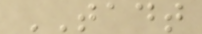TADT
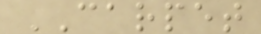CARPET
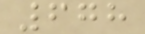678
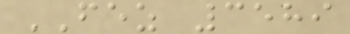FEZ 3589
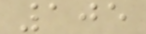105
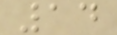14
